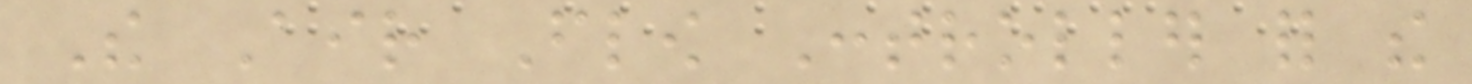The Air Flow Controller for the
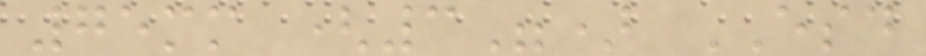75mm (3") ESD
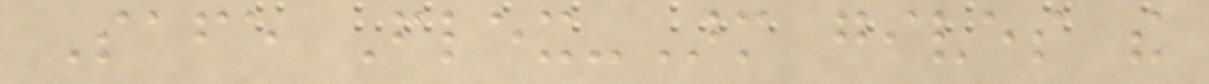Safe Flex-Arm gives the
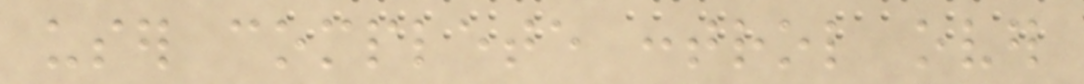user complete control over
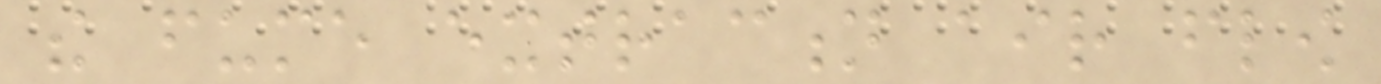the fume extraction air flow
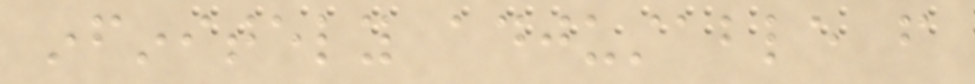infinitely adjustable from
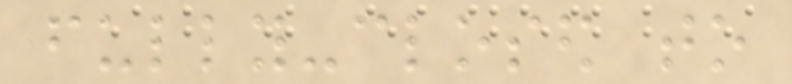fully-closed to
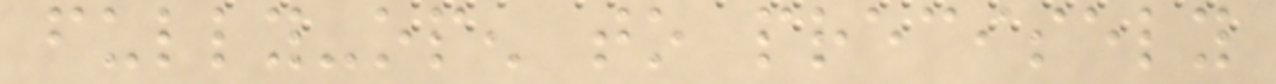fully-open to precisely
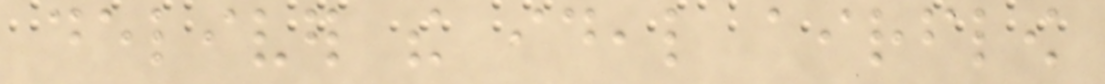deliver the ideal airflow
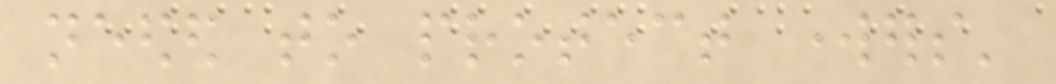needed to protect workers'
